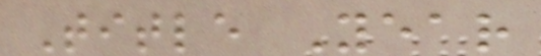Title Year
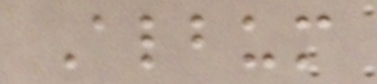Album
